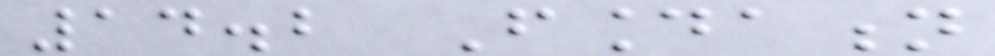14.2 Foundation
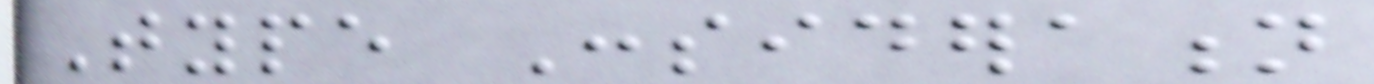Type Consideration
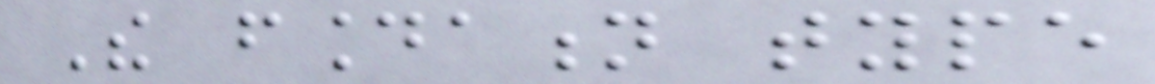The foundation type
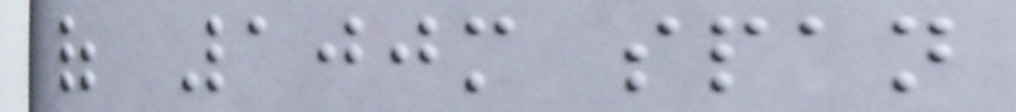of 100m span
